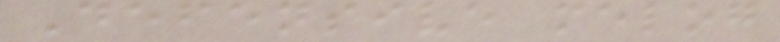Defensive melog
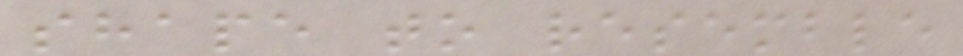shape to resemble
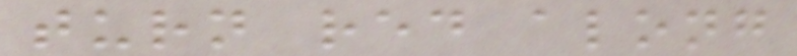turn red along
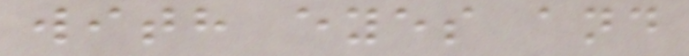with eyes and
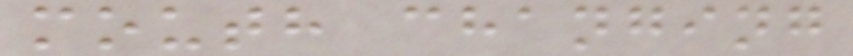mouth changing
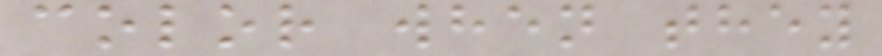color when they
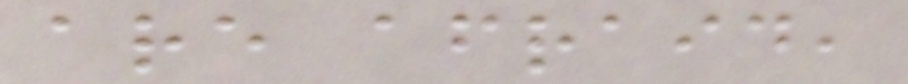are afraid,
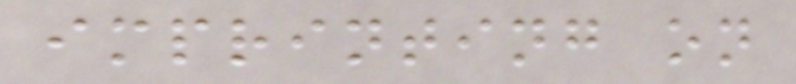imprinting on
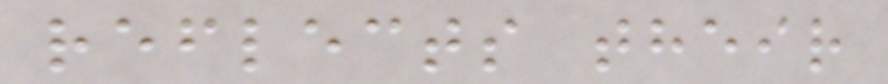reflects their
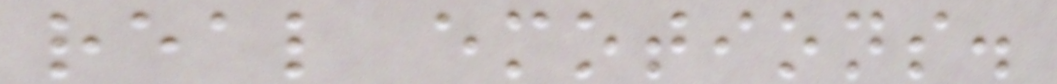real emotions.
